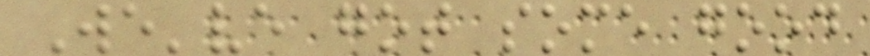We've got some good
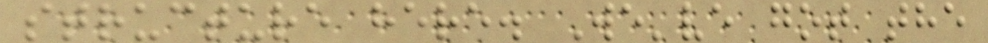structure here. We've got the
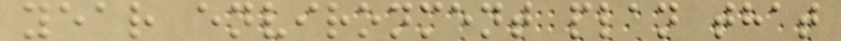year environment plan that
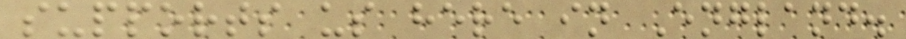supports us here in England.
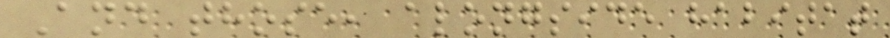And those, alongside habitat
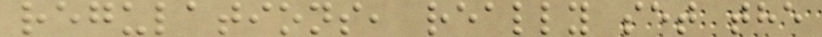regulations, really set the
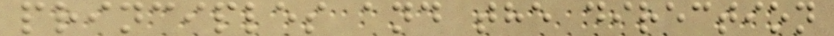principles and the direction
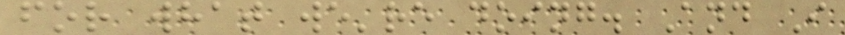for what we're doing. And I
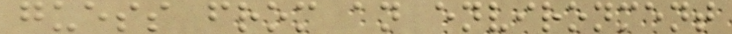guess from an environment
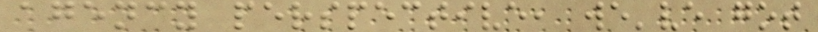agency perspective, we've got
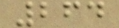264
